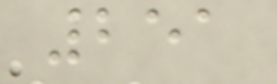251
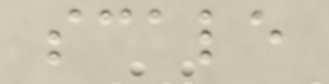scale
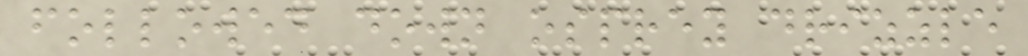followed down osprey drizzle
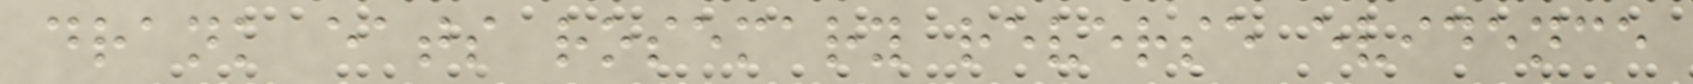drank eats rosemary reverse evidence
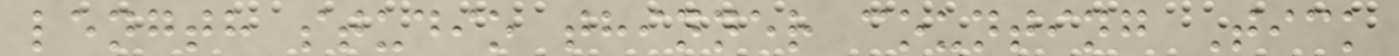length studio thinner counting Tick
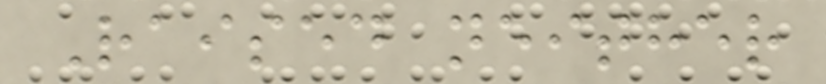Raised neither
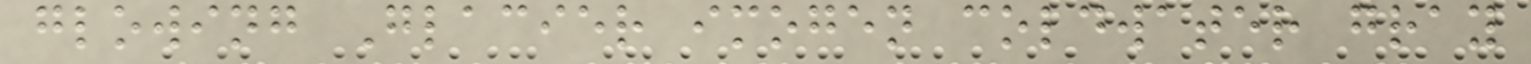glowing Glacier imogen coldwater gray
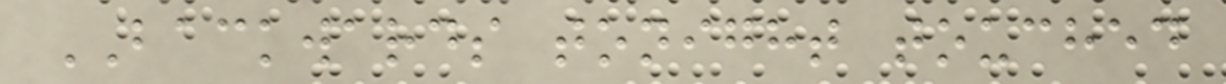BACKWARDS tonight touched
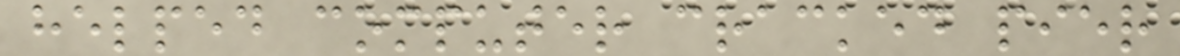helped computer cracked pier
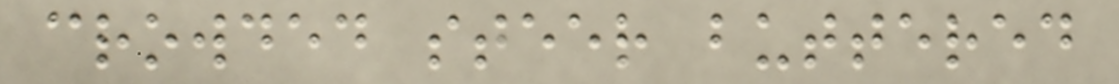crowded steer buttered
